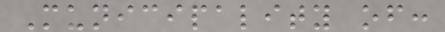Municipality of:
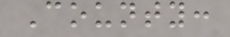County:
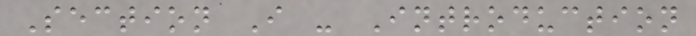Section I - Introduction
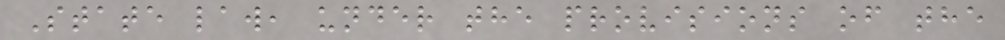State law, under the provisions of the
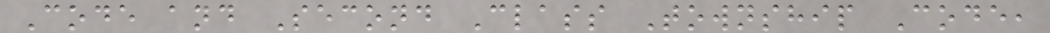Code and Second Class Township Code,
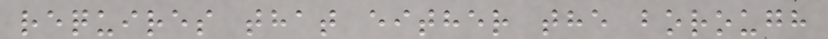requires that either the borough
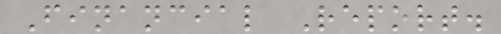Financial Report.
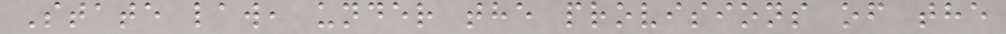State law, under the provisions of the
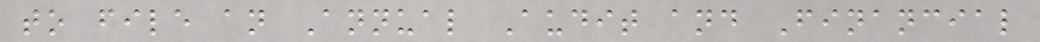to file an Annual Audit and Financial
